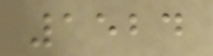1524
